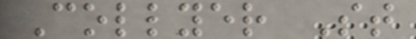Collyer St
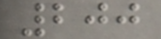200
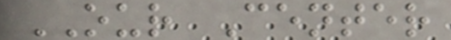OUR Center
